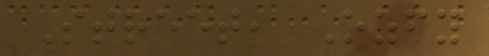Street, Ozfy
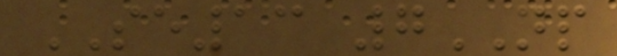SE13 7NP
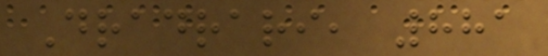Dradrari, 881
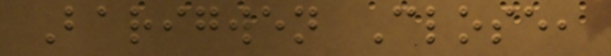Barigwen Close,
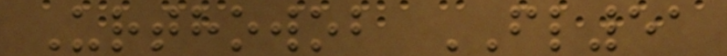Urthowob FL51
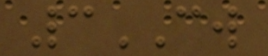3CW
